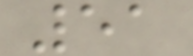51
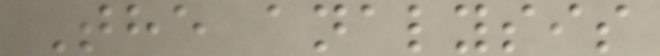The analysis
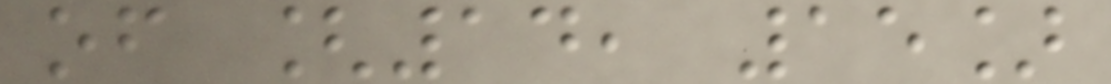of [14, 15]
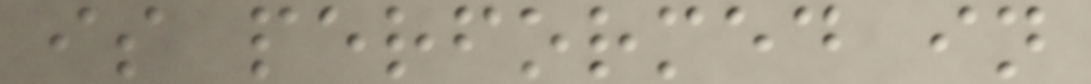is performed in
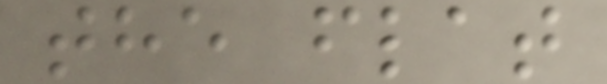the flat
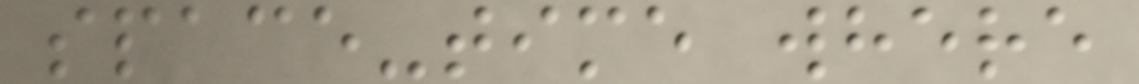space-time where
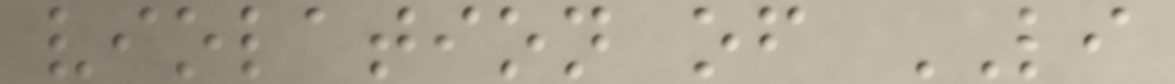violation of LI
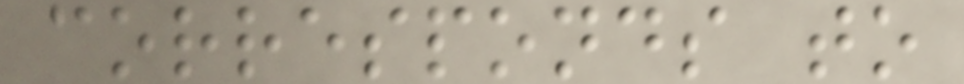corresponds to
